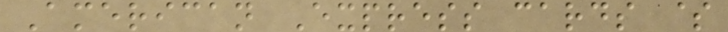American Express cards $
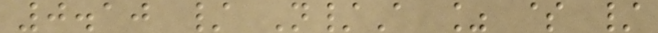0.10 / N/A % $ /
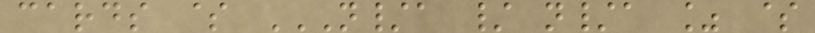cards $ N/A / N/A % $
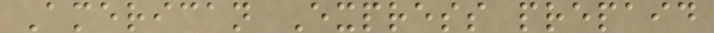American Express prepaid
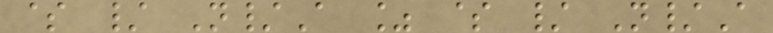$ / N/A % $ / N/A
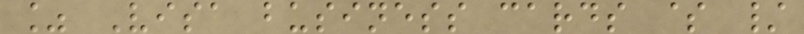% Visa business cards $ /
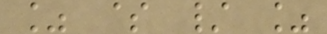% $ / %
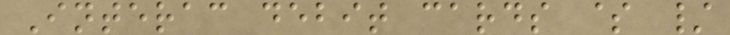Interac debit cards $ /
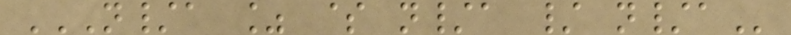N/A % $ N/A / N/A
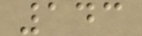143
